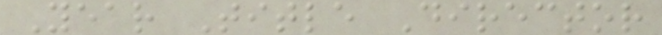Year Title Director
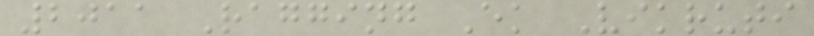2011 Ragging Ek Vikruti
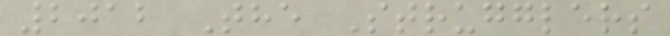2012 The Strugglers
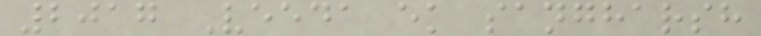2017 Veeda ek sangharsh
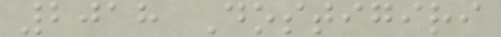2018 Dostigiri
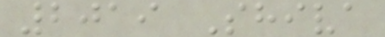2019 Shiva
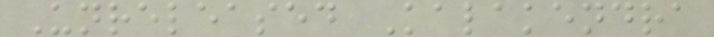Unreleased Kalakendra
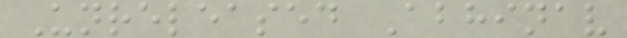Unreleased Abhinav
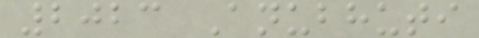2023 Anubhuti
